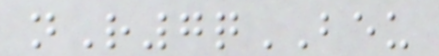nR7qBEU
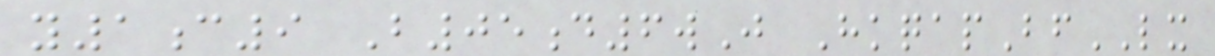y1c9 B05d6wJ HkqapBfLX
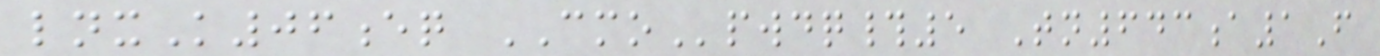lnxK06eq CMOpwdq#5 Tn643a1F
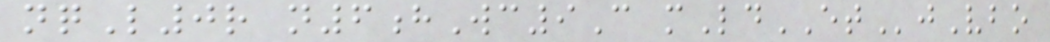nqL0r n6hWc9C mLdETjVbo
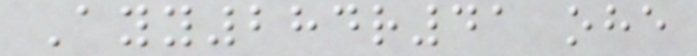Ayy284r41 ohe
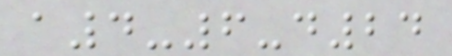a4-6-d24
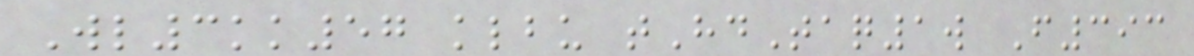Wl3kk57 klbu tHdTaq1w F393
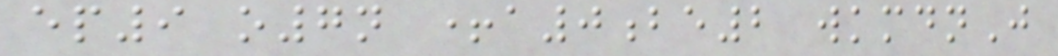ep9 o7n +a0be2 wkmdnJ
